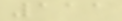111
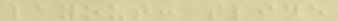layout: slide
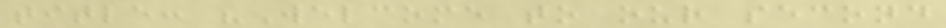title: "Welcome to our second
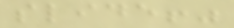slide!"
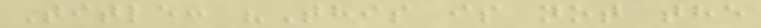Title: "This is not the
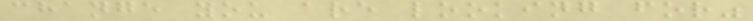change you are looking for"
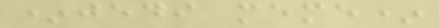*jedi meme*
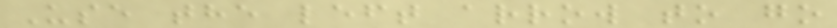Use the left arrow to go
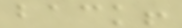back!
